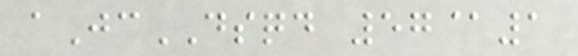aJcDSQD 57@1
